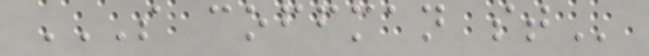S COFFMAN ST
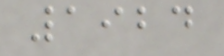1924
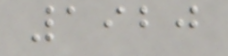1920
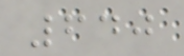640
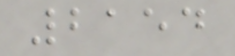2154
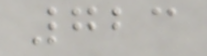723
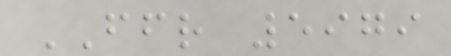FFR 5979
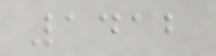1412
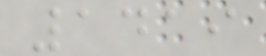1419
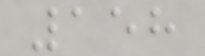158
